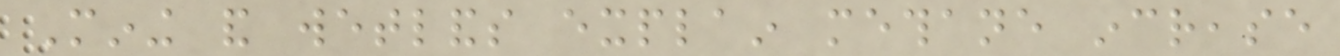Mining and wetlands explain methane increase
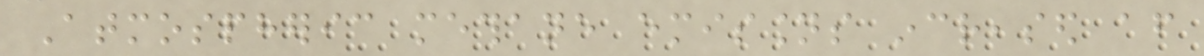Atmospheric methane emissions increased after
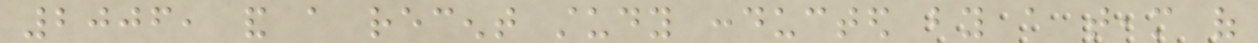2006, and a recent study conducted by a team of
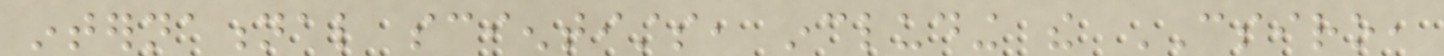international scientists, including the CSIRO,
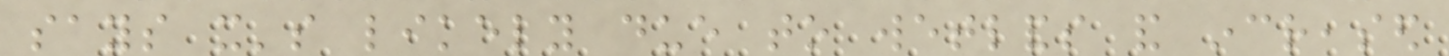says it's likely due to wetlands and increased
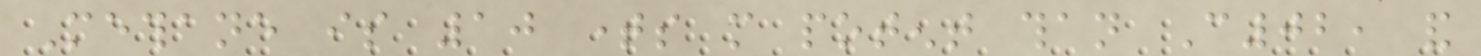Methane is 10 times more potent than C02, and
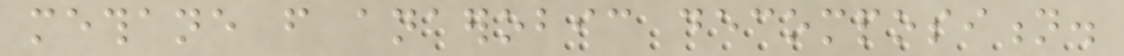methane from anaerobic decomposition.
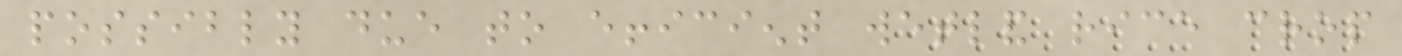possibly due to efficient wetland rice crop
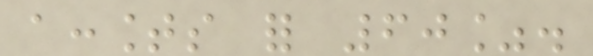accounts for 60%.
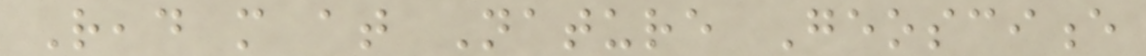Read more at Nature Geoscience
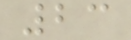23
